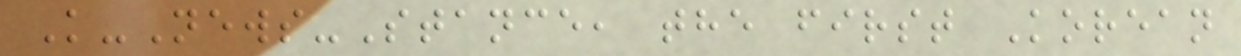K-News-Stance, the first Korean
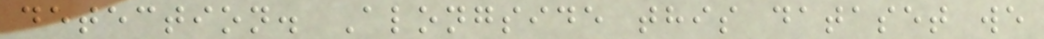detection. Alongside this dataset we
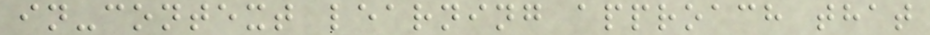in-context learning approach that
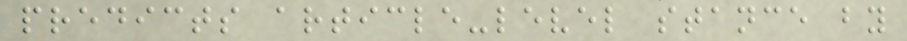predicts article-level stance by
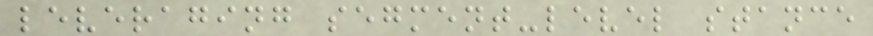leveraging segment-level stance
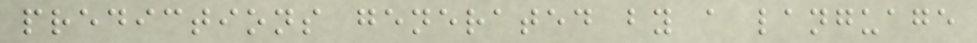predictions generated by a language
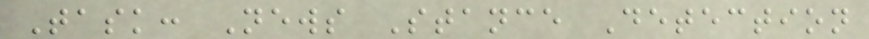Task: News Stance Detection
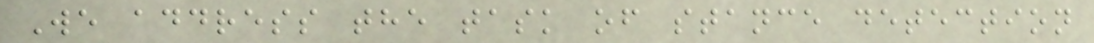We address the task of stance detection
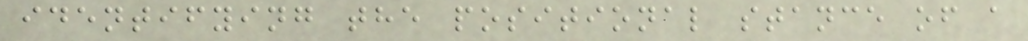identifying the positional stance of a
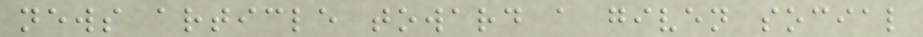news article toward a given social
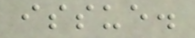issue.
